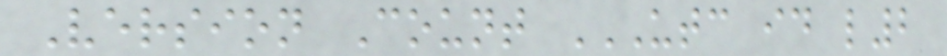Version Count UTC ID L2
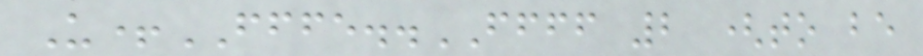U+FFFE..FFFF 2 (to be
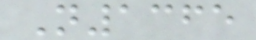N1365
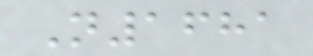N1681
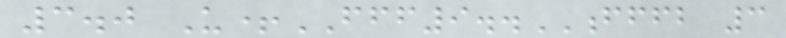3.0 U+FFF9..FFFB 3
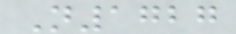N1727
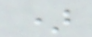)
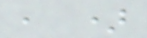, )
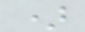)
